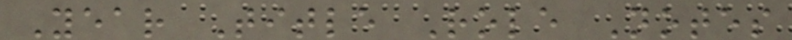Year Title Role Notes
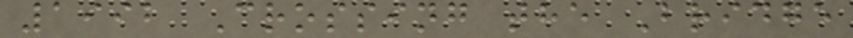1992 Crossing the Bridge
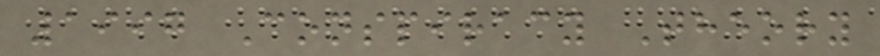1997 Conspiracy Theory
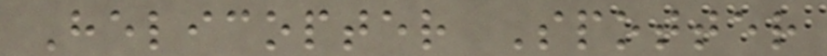Helicopter Spotter
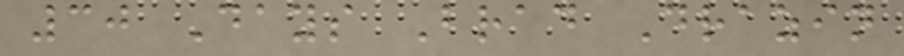30 Days Brad Drazin
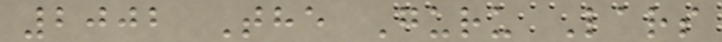2002 The Guru Lars
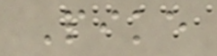Pike
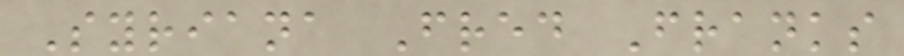Syriana Fred Franks
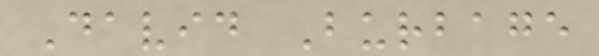David Burbage
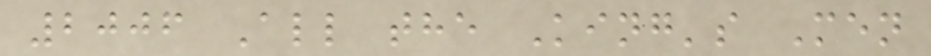2006 All the King's Men
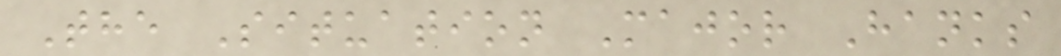The Situation Major Hanks
